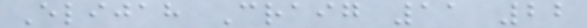Elijah Craig 11 22
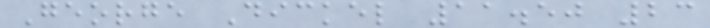George Dickel 11.50 23
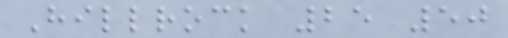Hillrock 25 50
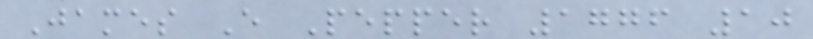James E Pepper 1776 10
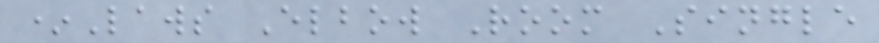*Laws Elbow Room Single
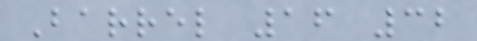Barrel 16 32
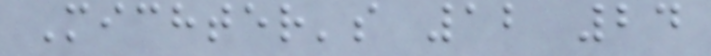Michter's 12 24
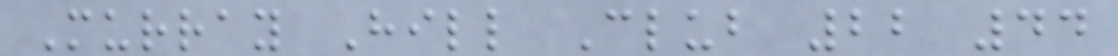Murray Hill Club 22 44
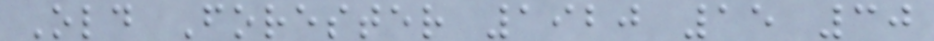Old Forester 1920 15 30
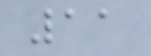11
